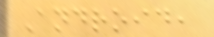Android,
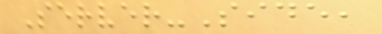Server-Side,
